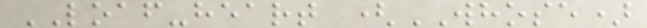LOAF-heart (WHOSE)
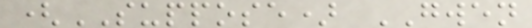(SUPPOSE) GWEN
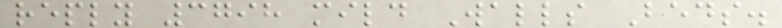reply 3798 mild Walls Beds.
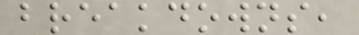breakdowns,
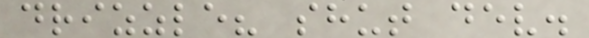drizzle? shut dev.
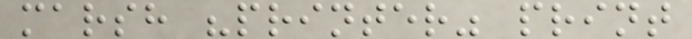marsh "printer" print
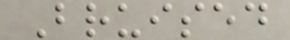Bruised
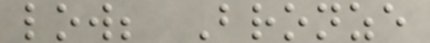low; Bronze
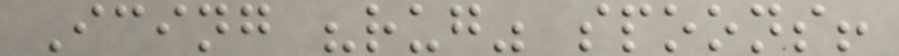Icing "rug" spoons!
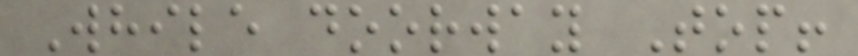While doorway Top!
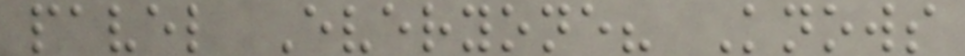pavel Everyone? Knows
